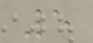5
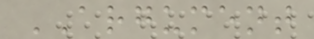ARGUMENT
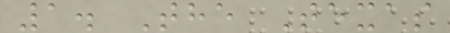1. The Texas
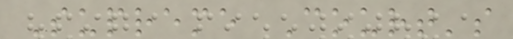Supreme Court's
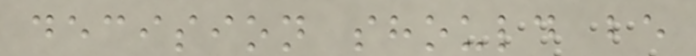decision should be
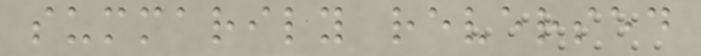summarily reversed
